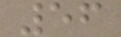56
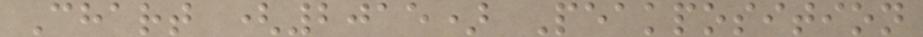Chart (2015) Peakposition
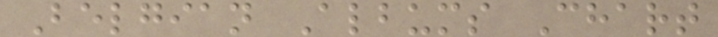Belgian Albums Chart
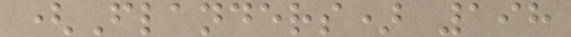(Flanders) 198
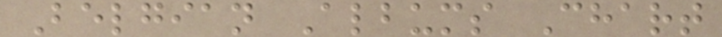Belgian Albums Chart
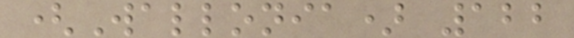(Wallonia) 122
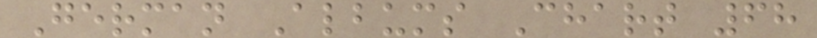German Albums Chart 68
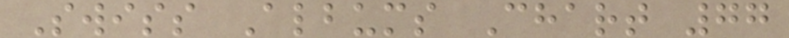Swiss Albums Chart 77
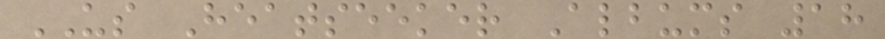US Heatseeker Albums 18
